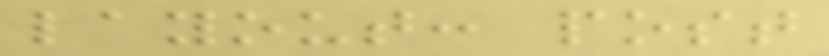layout: post
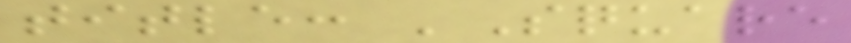title: 'Square
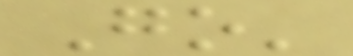Go'
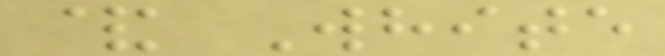& White
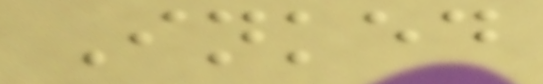Inked
